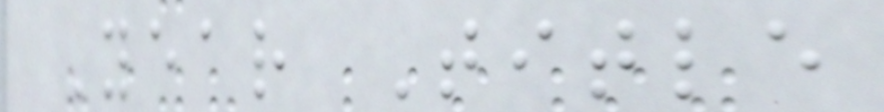Year Title
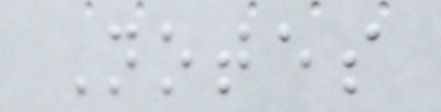Notes
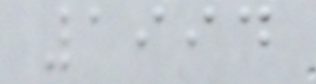1994
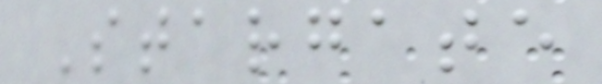Stargate
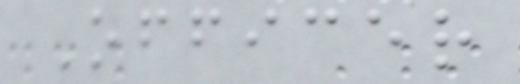Officer
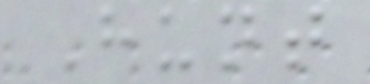Hunt
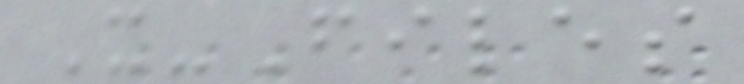X-Files
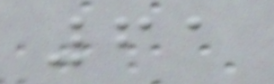61
